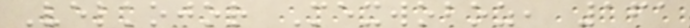Velkojor Mexwoboz, 161
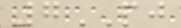7PJ
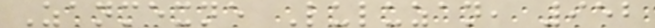Zanmexne Luluzan, 952
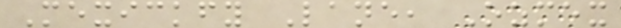Mexickfy Lane, Ozmex
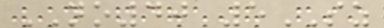NO40 5SZ
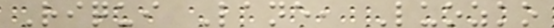Riqui Lane, Luozko
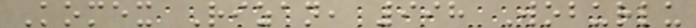Komex Rizan, 998 Woburlu
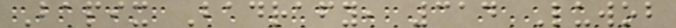Bapix Badrafy, 314 Luwob
